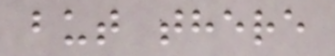but there
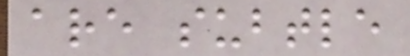are subtle
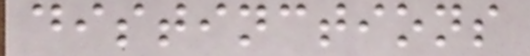distinctions
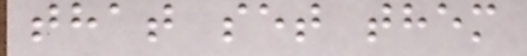that set them
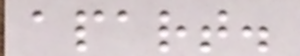apart.
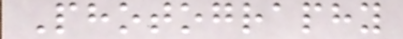Photography
